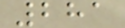281
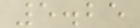5.25
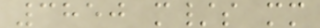3850 m/s mm
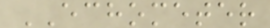ECHOMETER
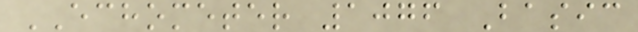ECHOMETER 1076 Basic
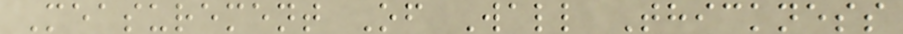Measurement Of Wall Thickness
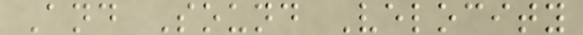And Sound Velocity
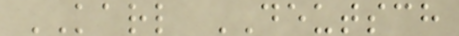KARL DEUTSCH
